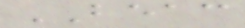BEAC
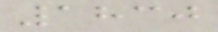1830
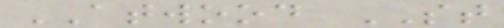ATWOOD ST
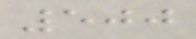500
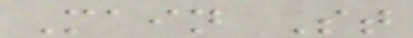Main St
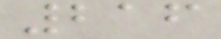216
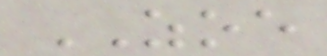ZOE
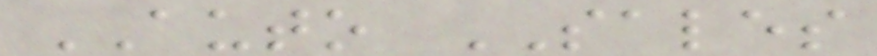AUTO SALES
